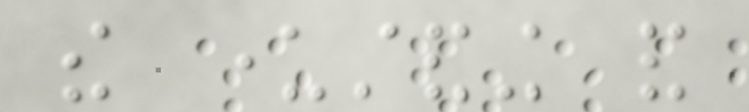the understanding and
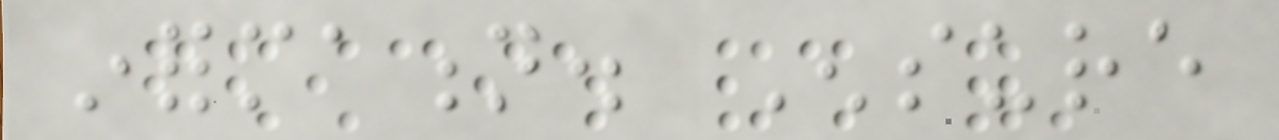information. Ensure
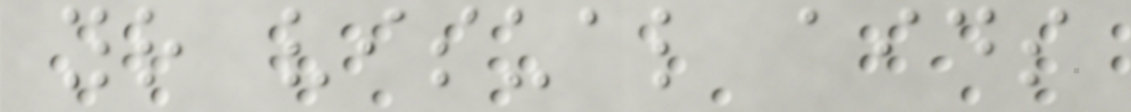your visual aids
